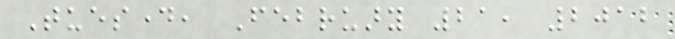Tuesday, February 21, 2012
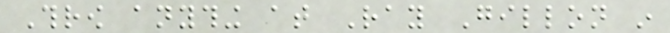Throw anything at Ray Gillon in
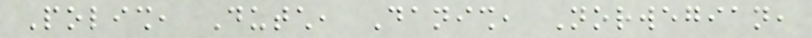Polish, Dutch, Danish, Norwegian,
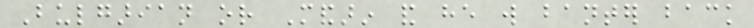Bulgarian or Mandarin and he will banter back
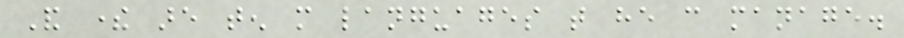And there are ten more languages that he can manage.
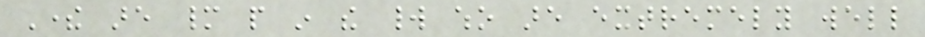There are many people in the world who are extremely well
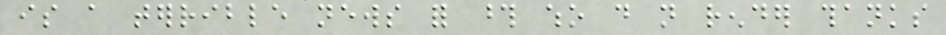is a terrible news for those who do not render thanks
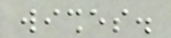wishes.
